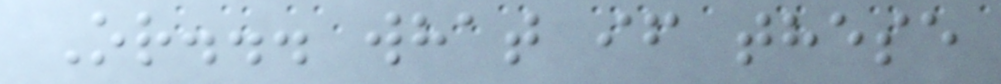Or... what if these
